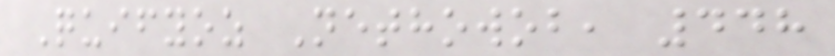Quifyoz Nethowob, 448
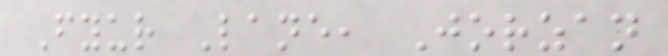Fyur Lane, Jorzan
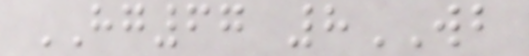HG67 8WB
